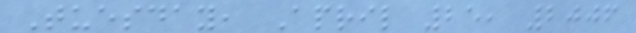Tuesday, April 25, 2006
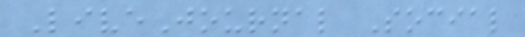LiveJournal Social
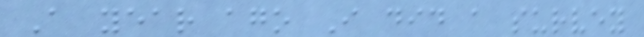A year ago I did a survey
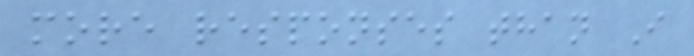more responses than I
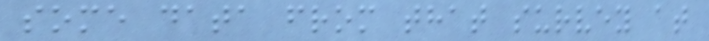some data from that survey at
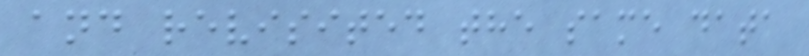and revisited the same data
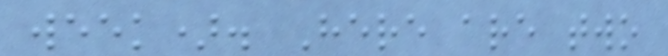week). Here are two
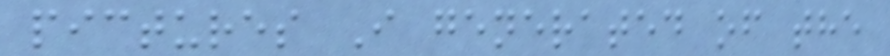pictures I generated of the
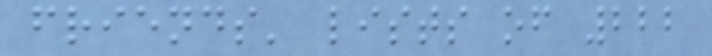friends' lists of 222
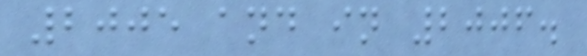2005 and in 2006.
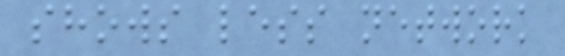shows less network
